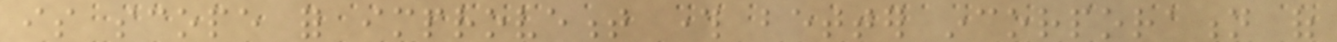is scope for improvement through better incorporation of
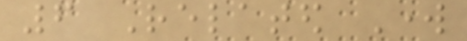6 Related Work
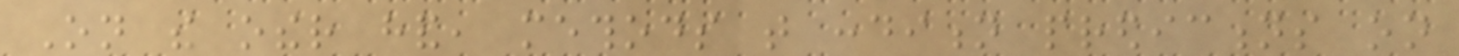On the other hand, methods that condition predictions on
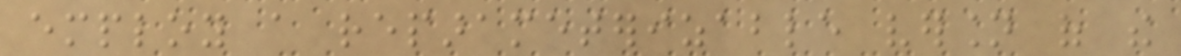employ a reparameterizable version of the
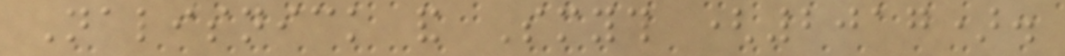Nalisnick and Smyth (2017).
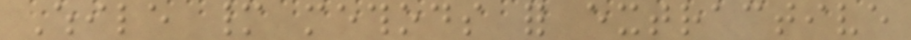While many methods for extractive
